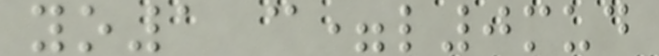yo1 c=l0mud
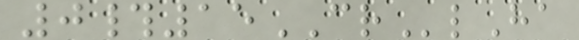0#15CRlHa
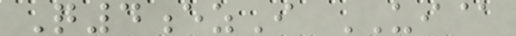Q4ezI UI@
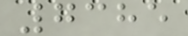7385
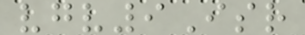vgv9Isr
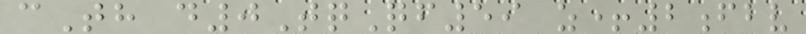cTh d0TqQf59 z+2fbv
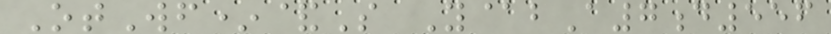OtWf*&S Y@bA7d556
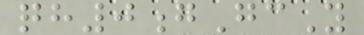qh0gGcY
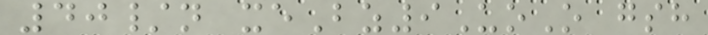40/n xeBz9UoO gsh
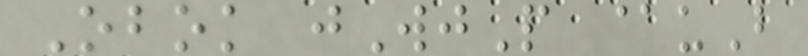Obok jWjP @uB
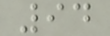94
